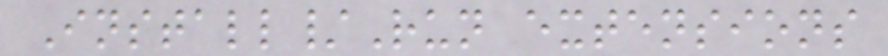Install/Run extensions
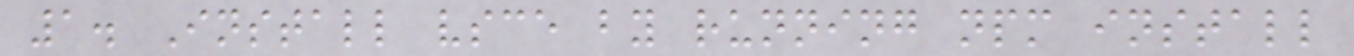1. Install vsce by running npm install
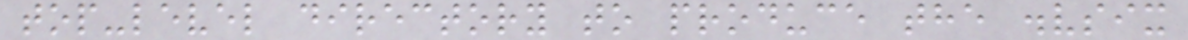top-level directory to produce the .vsix
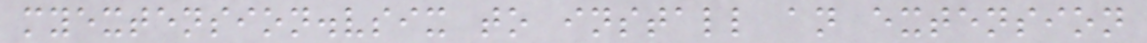myextension.vsix to install an extension
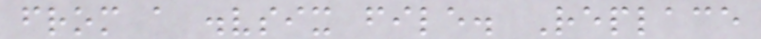from a .vsix file. Replace
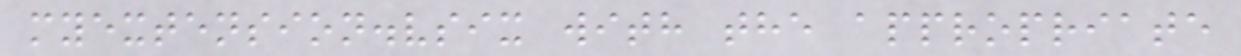myextension.vsix with the appropriate
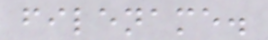filename.
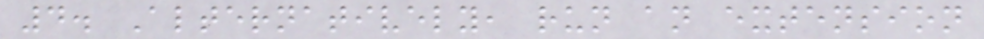4. Alternatively, run an extension
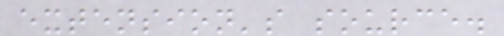extension's source.
